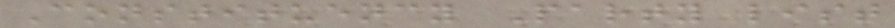Constituency Party list
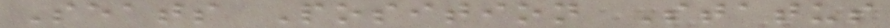Seats Position Status
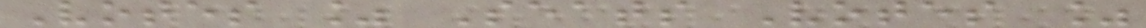Votes % Seats Votes %
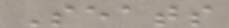Seats
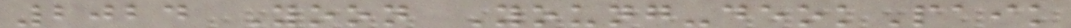2024 Yoon Young-deokPaik
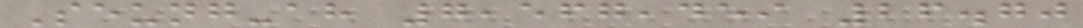Seung-ah 7,567,459 26.70
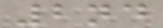2nd
